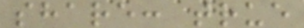share: true
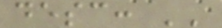desc: ''
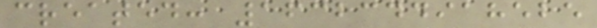created: 1632344918525
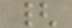{
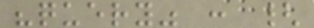"query" : {
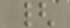{
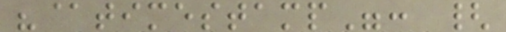"@timestamp": {
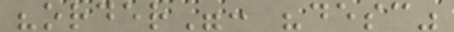"order": "desc"
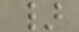}
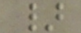}
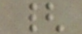{
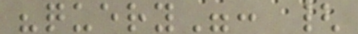"query": {
